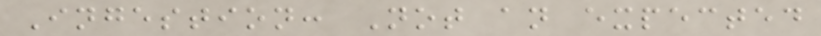Ingestion: Not an expected
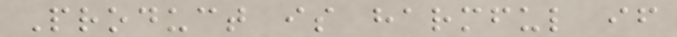Product is harmful if
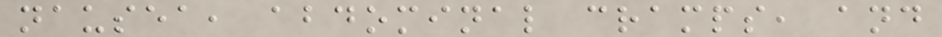nausea, abdominal cramps, and
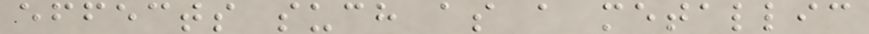effects such as a metallic
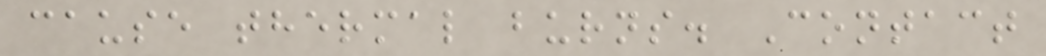cause thermal burns. Contact
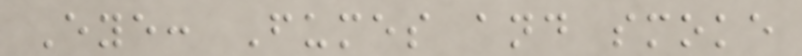Eye: Fumes and smoke
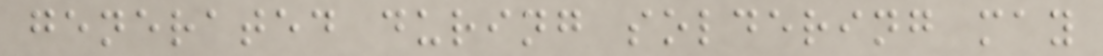generated during soldering may
